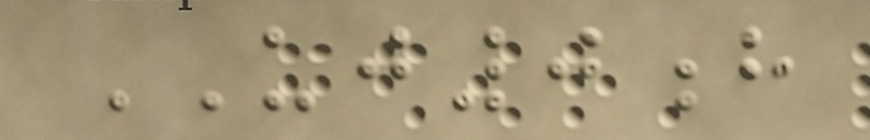UJ0h
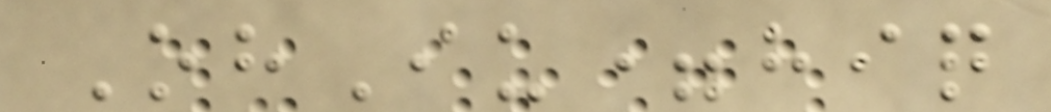OhIu=hiq
